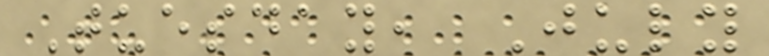Tuesday, July
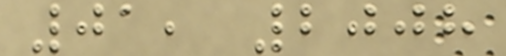01, 2008
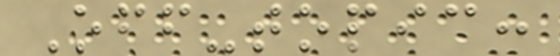Off-topic:
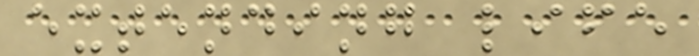extending life
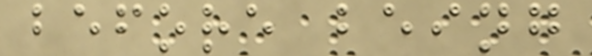before being
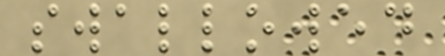swallowed
